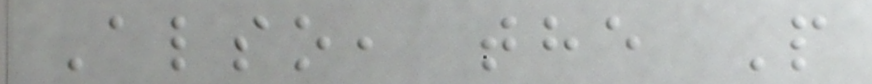Also, the P
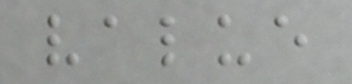value
